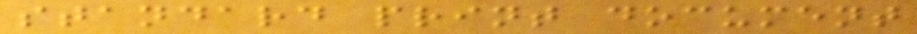standard print document
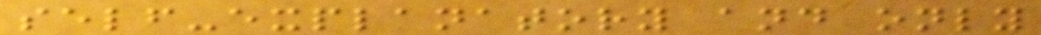self-explanatory and only
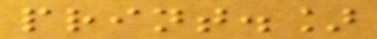print.]
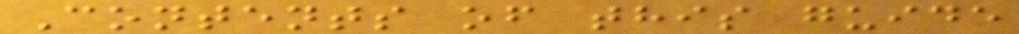Contents of this guide
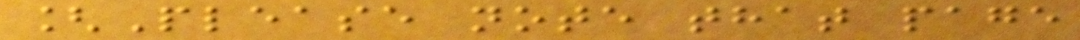[Please note that page
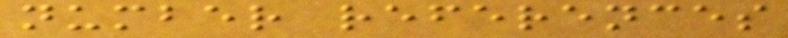number references
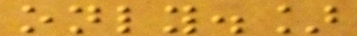only.]
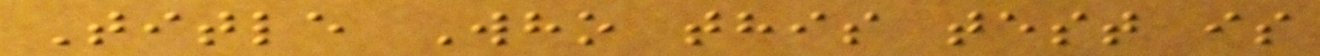Title Who this test is
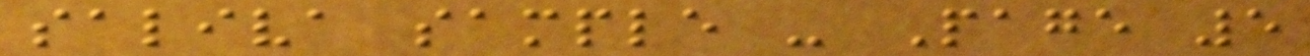saliva sample - Page 5
